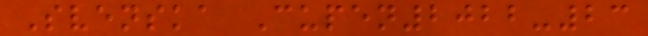Svenska Cupen2022-23
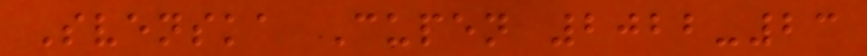Svenska Cupen 2022-23
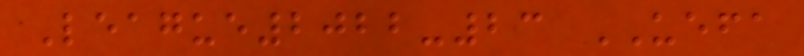League2022-23 UEFA
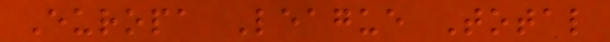Europa League Total
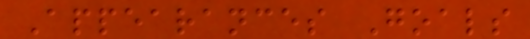Appearances Goals
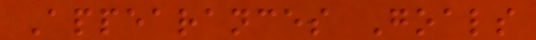Appearances Goals
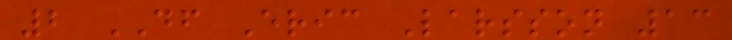2 DF Eric Larsson 13
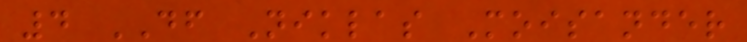4 DF Niklas Moisander
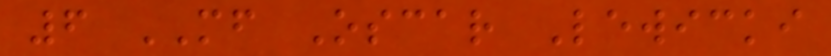6 MF Oscar Lewicki
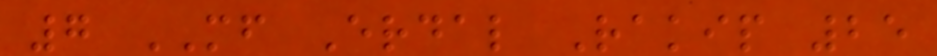7 MF Erdal Rakip 25
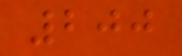200
